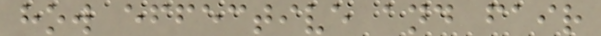how effective and fair
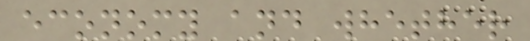economy and whether
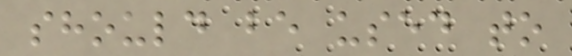should be used to
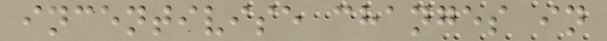incentivise changes in
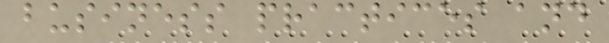business practices and
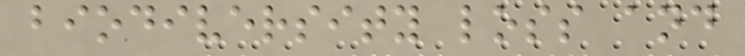biodiversity loss and
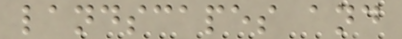landscapes and
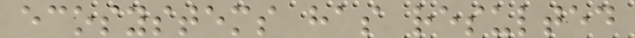ecosystems has resulted
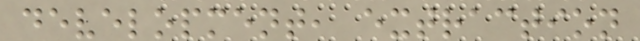development, extraction
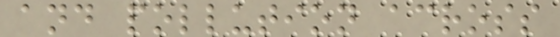and pollution across
